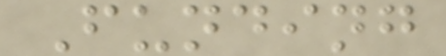Funding
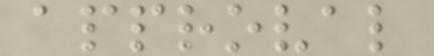approval
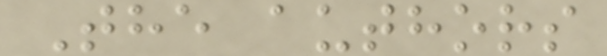The authors
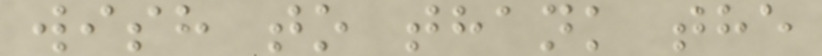wish to thank the
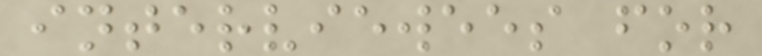interviewees for
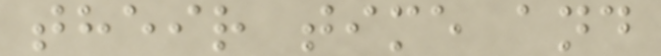their time and
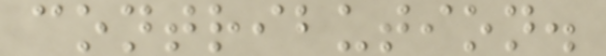contribution.
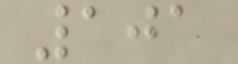101
